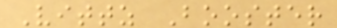Vittz Booster
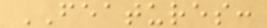FEATURES:
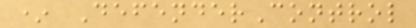* DefenderControl
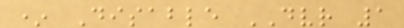* Disable DVR 1
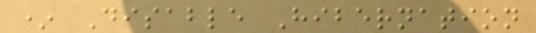* Disable Hibernation
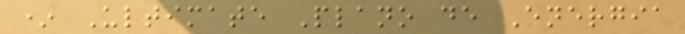* Ultimate Plano de Energia
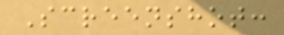Screenshot:
